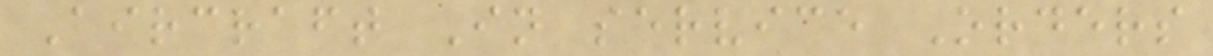Aircraft In service Orders
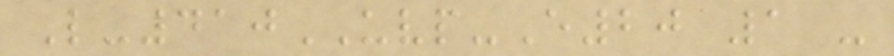L-410UVP-E20 1 -
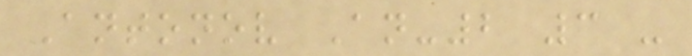Antonov An-2 3 -
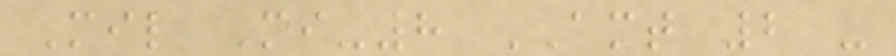Mil Mi-8 AMT 2 -
